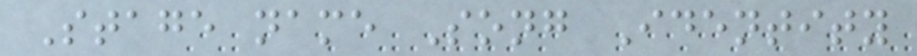Stage name Song Identity
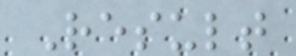Result
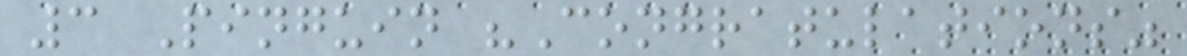3 Pinguin "Congratulations"
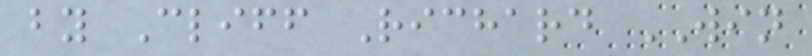by Cliff Richard WIN
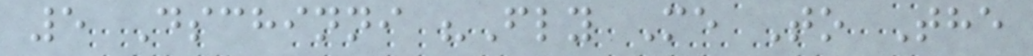5 Dschinni "Fly Me To The
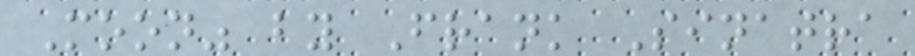Moon" by Frank Sinatra
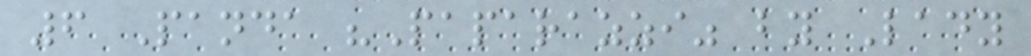6 Panda "Paparazzi" by Lady
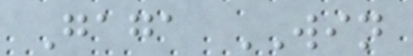Gaga WIN
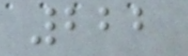222
